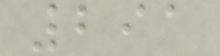291
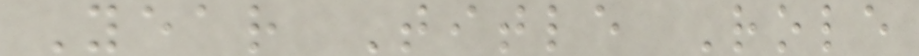Year Title Role
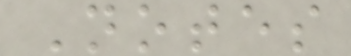Notes
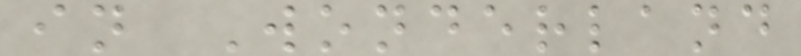in Wonderland
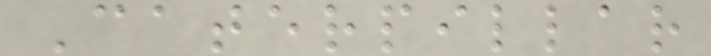Caterpillar
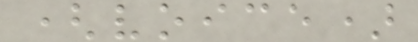(voice)
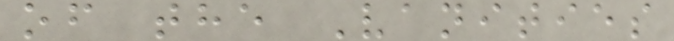of the Vanities
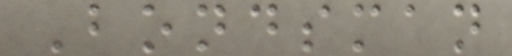Bondsman
